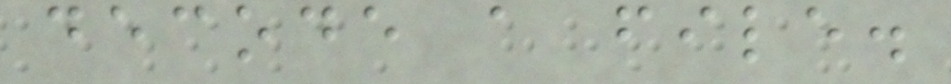decode a file.
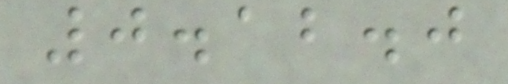0.12.0
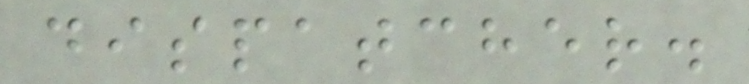dispatcher.
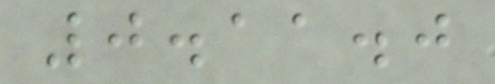0.11.0
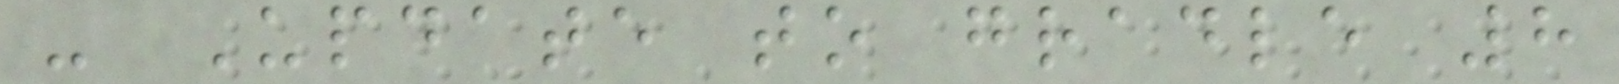- Update to gradle 8
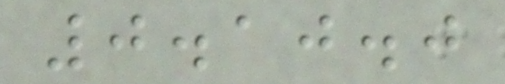0.10.0
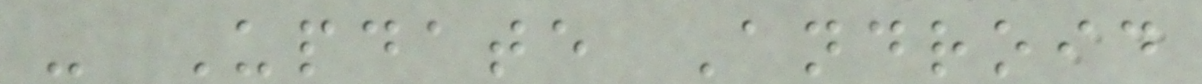- Update Android
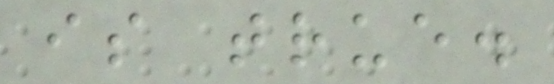is true.
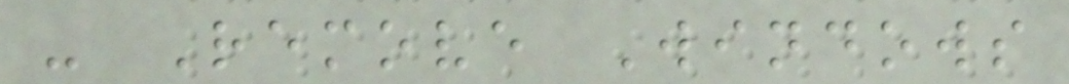- Remove Windows
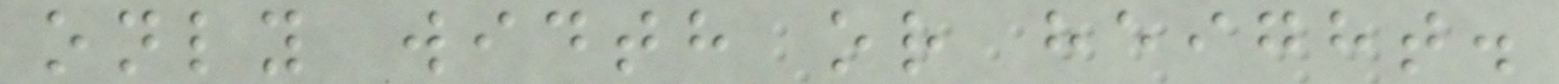only width or height.
